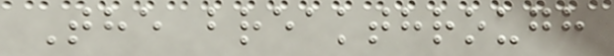The breakthrough
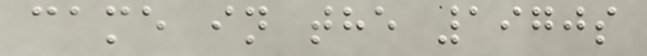came in the 1970s
